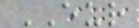EUR
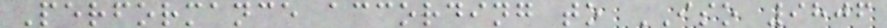Performance according to ISO 9806
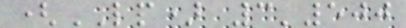(LP) 3'500
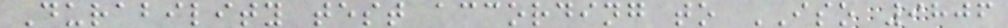Durability test according to ISO 9806
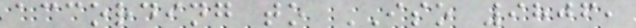according to ISO 9806,
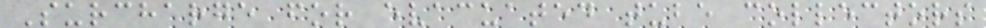Surcharge for evacuated tube collectors
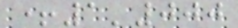+1'000
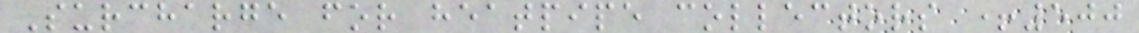Surcharge for heatpipe collectors +500
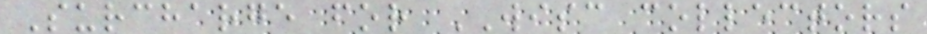Surcharge for WISC collectors
